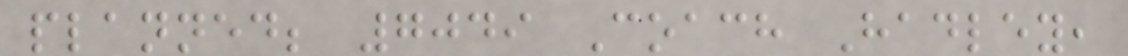planned; 7049 Coach Hadley,
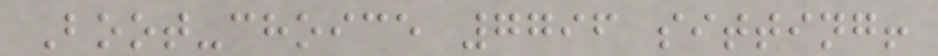Boot-choice 7796 sitting!
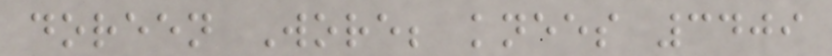doreen Wore; knees 3409
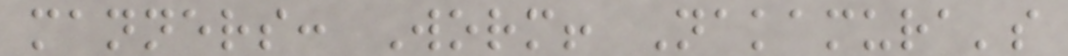manners: Worm! Nakamura's
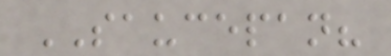SAUCEPAN?
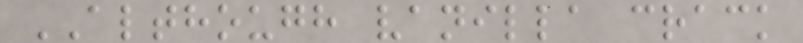ALTHOUGH vanilla crack
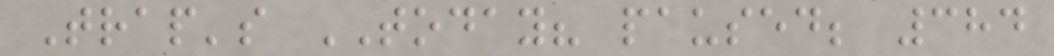Trap's TODAY? paused; 384
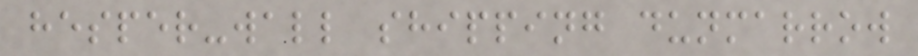hesper-wall shipping dunmarrow
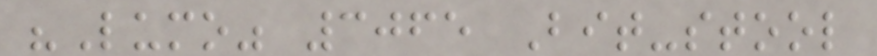"Lumo" 3065 Bit-stool
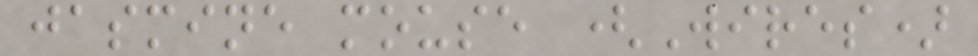jasmine mouse (Wires)
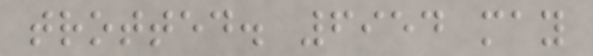trotted. 6954 may
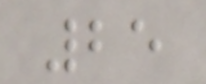25
